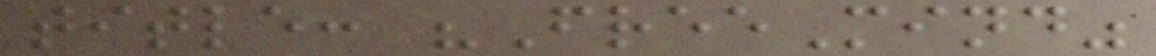title: "FreeMind"
